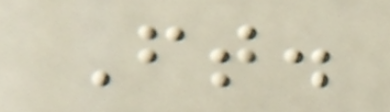Ft.
